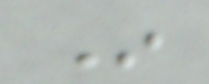In
